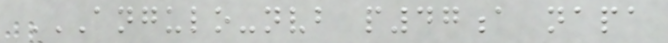ANGULO-NVB P47A NAPA
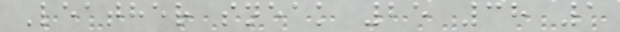Leather sneak 25 38 1
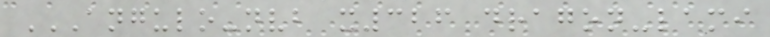ANGULO-NVB X326 DRAGON-LAMI
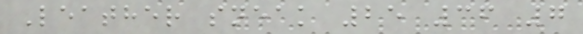Leather sneak 25 36 7
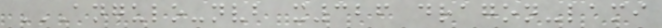ANGULO-NVB X326 DRAGON-LAMI
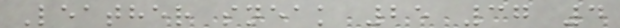Leather sneak 25 37 4
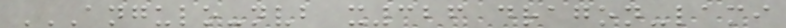ANGULO-NVB X326 DRAGON-LAMI
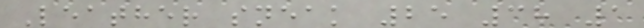Leather sneak 25 38 1
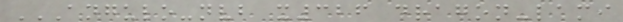ANGULO-NVB X326 DRAGON-LAMI
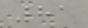81
